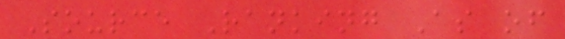Source Ranking As of
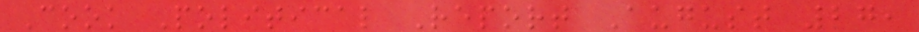Cook Political Report August 27,
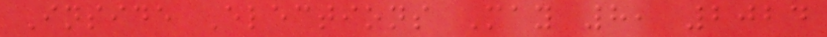Inside Elections May 8, 2024
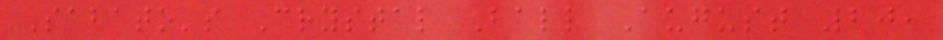Sabato's Crystal Ball August 20,
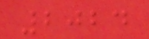2024
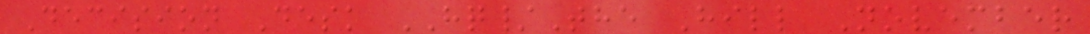Decision Desk HQ/The Hill November
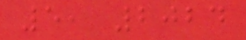5, 2024
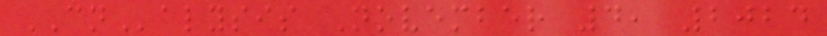CNalysis November 4, 2024
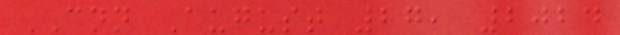CNN August 27, 2024
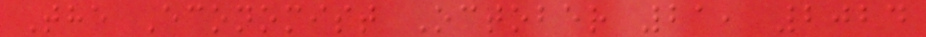The Economist October 21, 2024
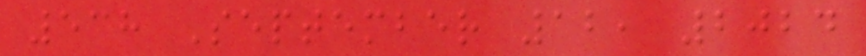538 September 12, 2024
